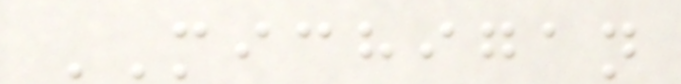MICHIGAN
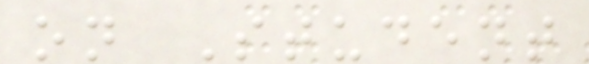on Student
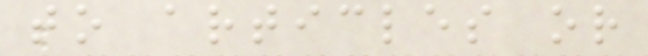to articles or
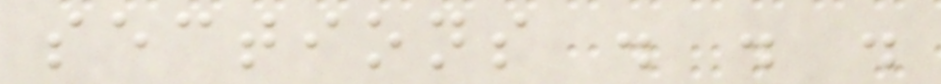sections . . .
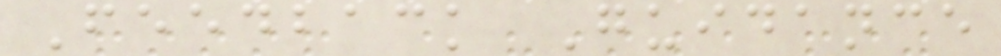Feedback Guidance
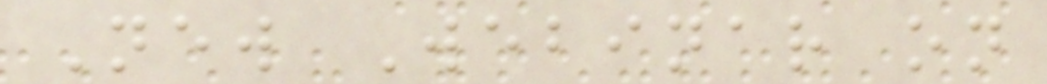New Webinar on
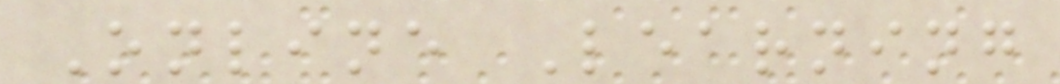Online Learning
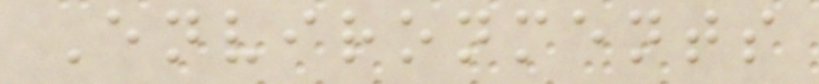Environments
